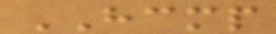HCMP
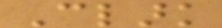Clark
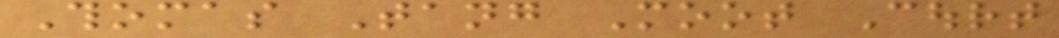Thomas Tang Moot Court
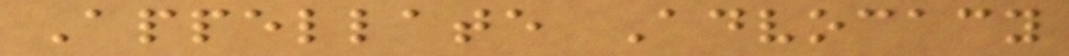Appellate Advocacy
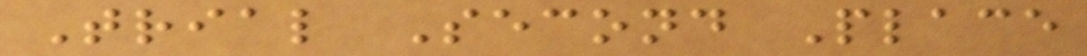Trial Second Place
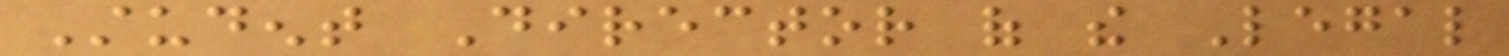Student Director of the Legal
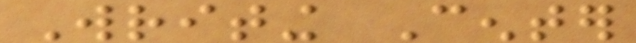Writing Center
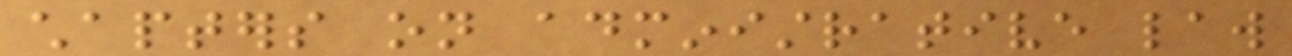chapters on administrative law
